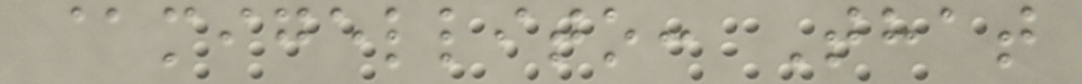@migellito: That
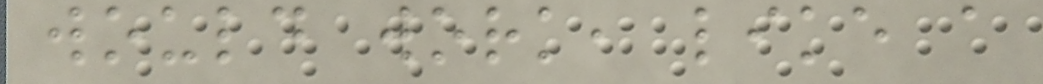would work, like a
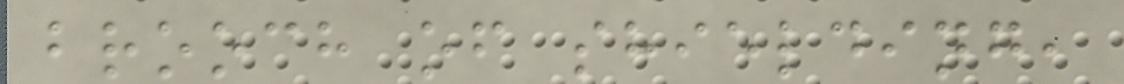brooch of shielding,
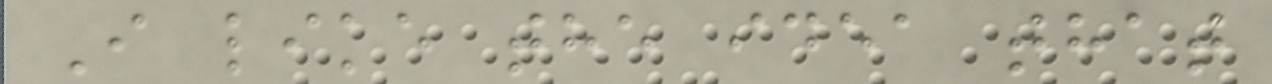I like the idea that
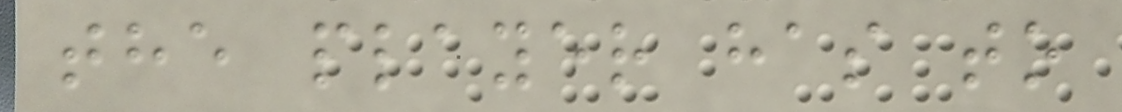the player has to
